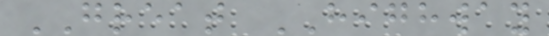GREAT HIGHWAY
